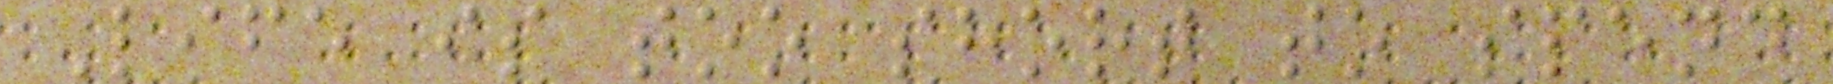Life is too short to spend
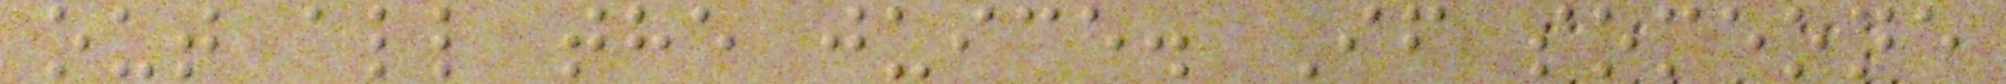out all the juice. If someone
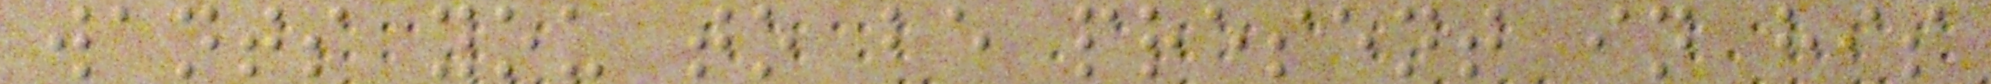wants you to be present in his
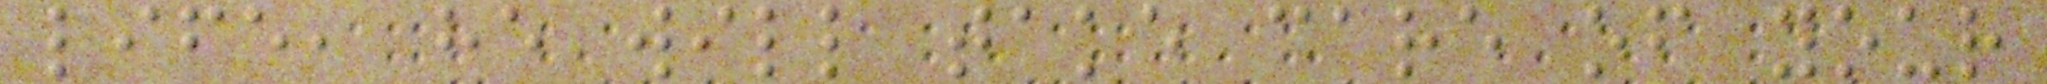life, he will take care of your
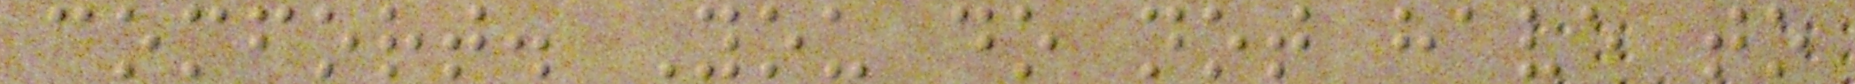comfort. You do not have to
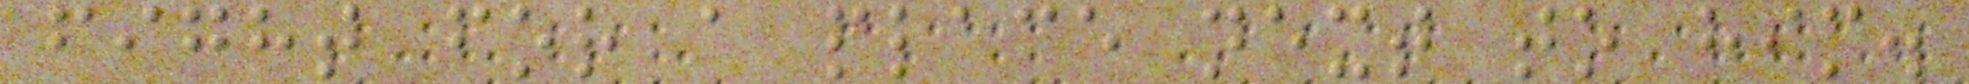fight for a place next to him.
